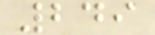249
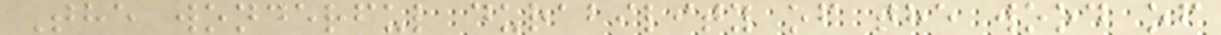The wonderful durability of the wood of
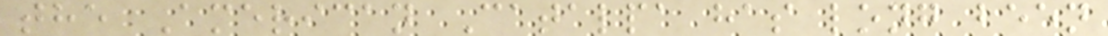the American Catalpa has long been
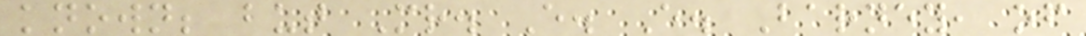known; but Mr. E. E. Barney, of
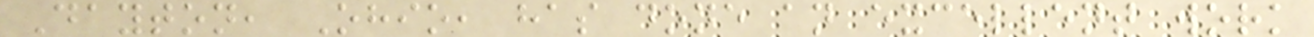Dayton, Ohio, has done an excellent work
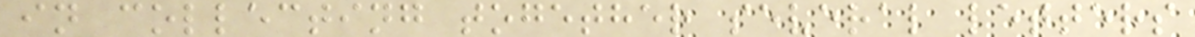in collecting together several letters
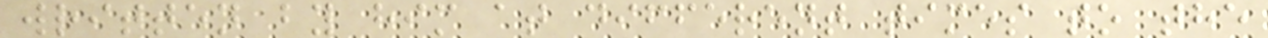written by him at different times to the
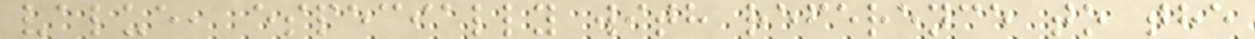value, especially with reference to the
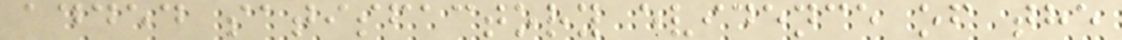added satisfactory evidence of the
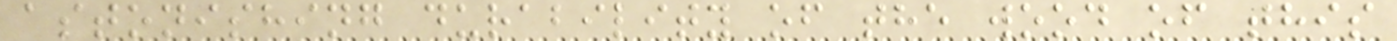astonishing durability of the wood of this
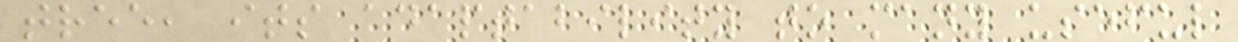tree, its adaptability to many useful
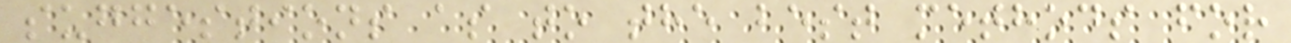suggestions as to the best methods for
